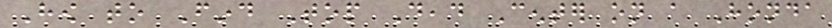How to Find Top Dead Center on a Honda
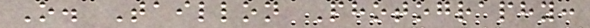O. Taillon Photography:
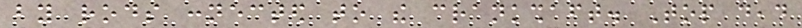by rods connected to the crankshaft. Top dead
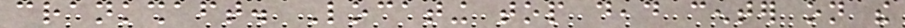crankshaft. Locating top dead center on the
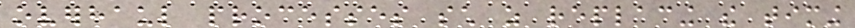overhaul processes such as replacing the timing
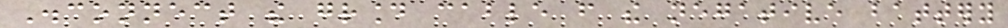Disconnect the ground cable from the negative battery
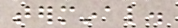terminal.
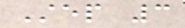Step 3
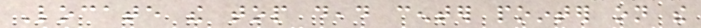Locate the top dead center pointer on the
